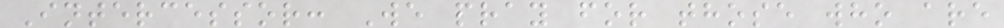Intercessor: We pray for those who are
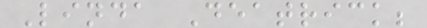Linda Deatrick;
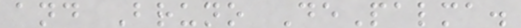and Bruno DePalma.
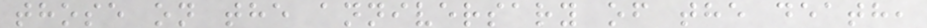those on the anniversary of the death,
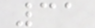31
